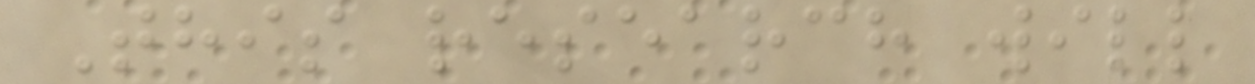This research will
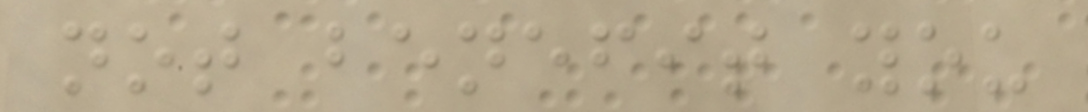not benefit you
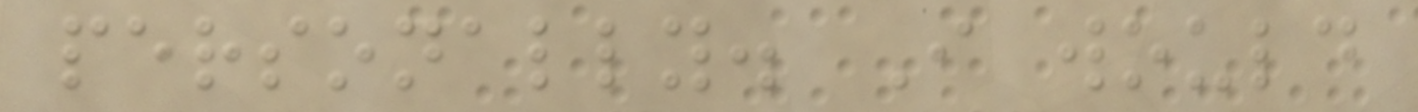personally. I would
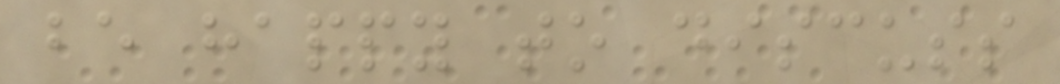be happy to discuss
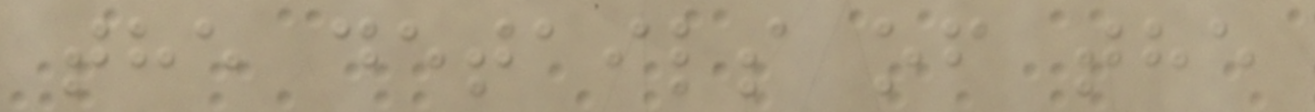the details of the
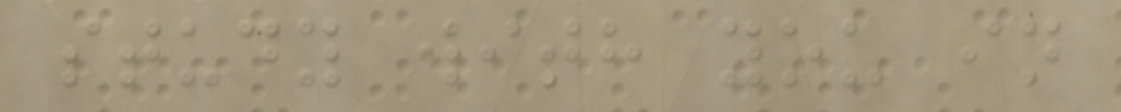study with you in
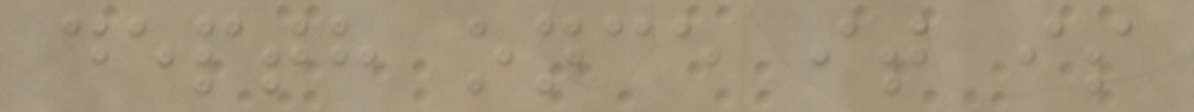depth once it is
